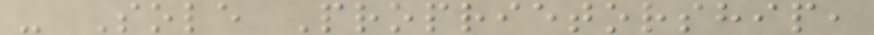- Sole Proprietorship,
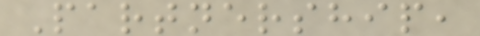Partnership,
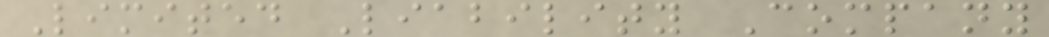Limited Liability Company
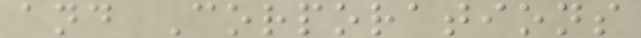and Corporations
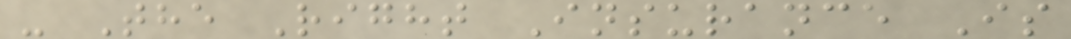- The Right Insurance Is
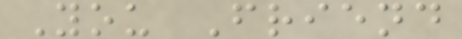You Friend
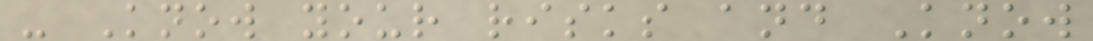- Know your risks and Know
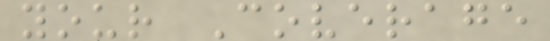your Coverage
